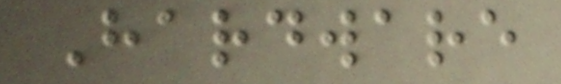Hardware
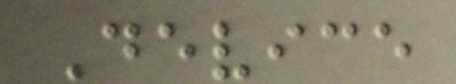Device
